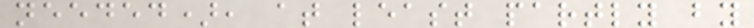needed), at least partly by
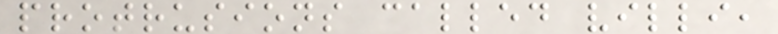protrusions called villi,
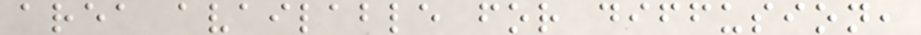area available for diffusion,
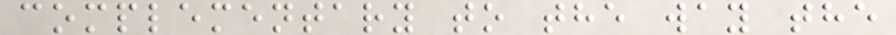complementary to the way the
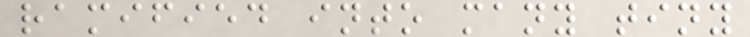ramified into many tiny
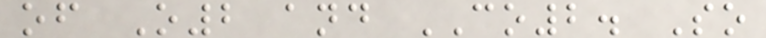of O2 and CO2. So
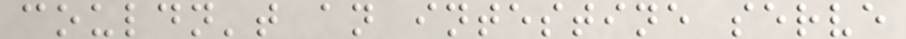couldn't an intestine serve
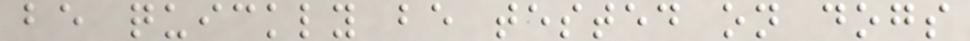be quickly be tested on dogs
